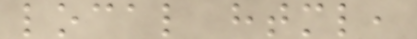local html,
